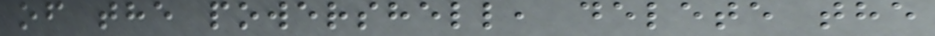of the powershell, delete the
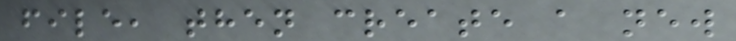file, then create a new
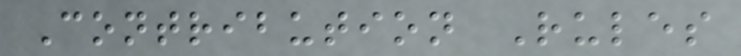Contribution Rules
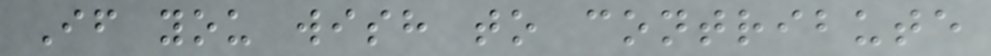If you wish to contribute
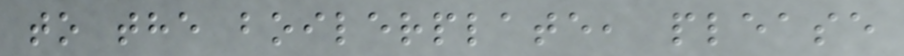to the boilerplate, please
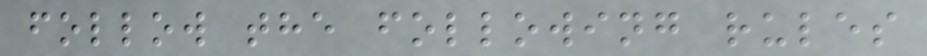follow the following rules
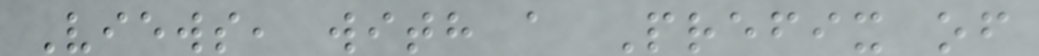Views, with a Prefix of
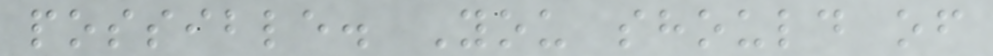possible. You should of
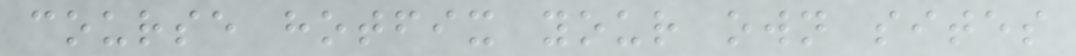course hotfix your own sites
